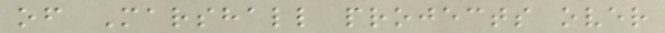of Marshall projects over
